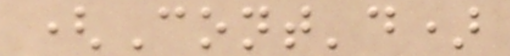(Cont'd)
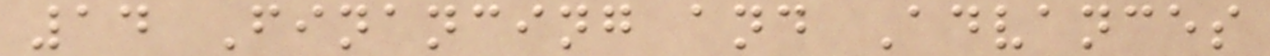14 Financing and Advances
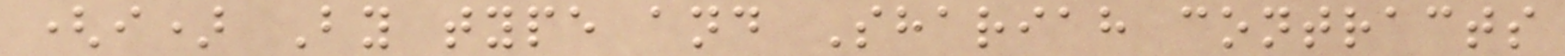(i) By type and Shariah contracts
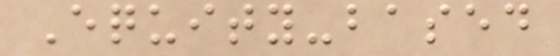Equity-based
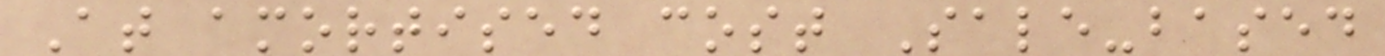At amortised cost Sale-based
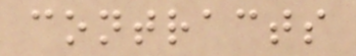contracts
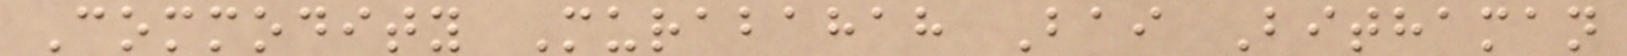Commodity Murabahah Bai Bithaman
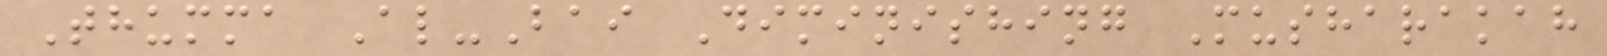Thumma Al-Bai Diminishing Musharakah
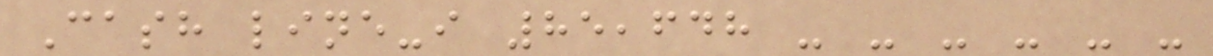Cash line-i 85,648 - - - - - -
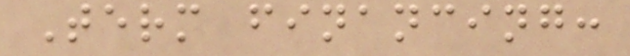Term financing:
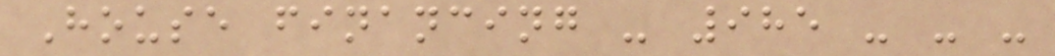House financing - 985 - - -
